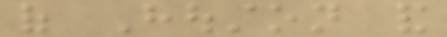of Houston and
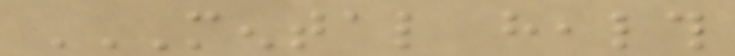MENTAL HEALTH
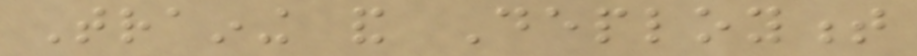Training and Deployment
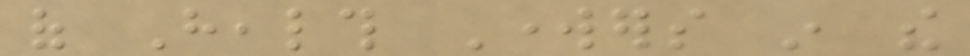of Health Workers in the
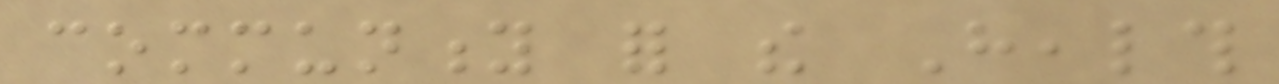community for the Health
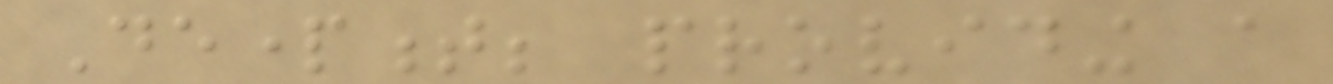Department; providing a
